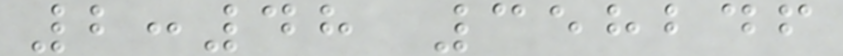2:48 358246
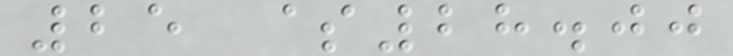25 $28.00
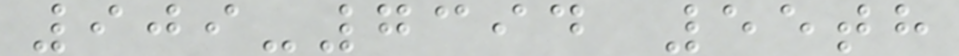909-7394 55th
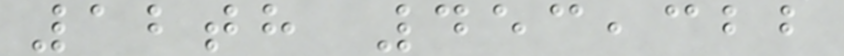12th 453,322
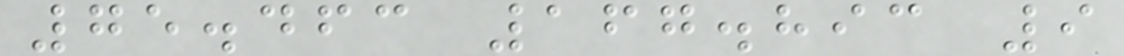75.463 167.893 9
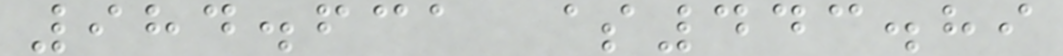984.631 $443.89
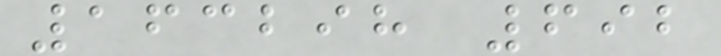163298 692
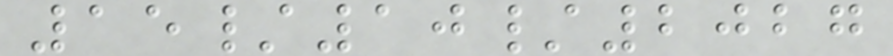15/10/2027
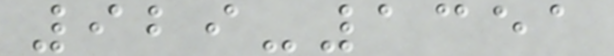929-1351
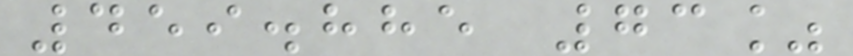459.885 73%
